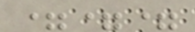===
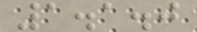1.1.0
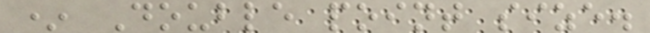* Double point size.
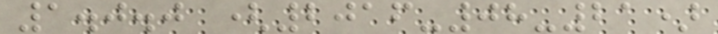1.0.0 (2016-08-21)
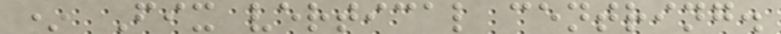* Fix vertical centring.
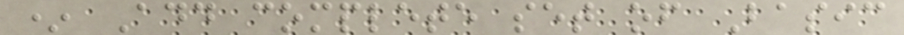* Add complete set of Basic
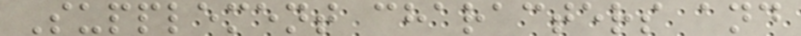Supplement characters and
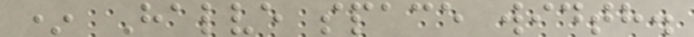* Halve space width.
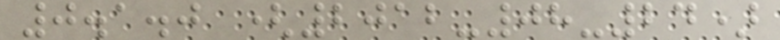0.1.0 (2012-08-24)
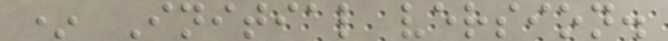* Initial version.
